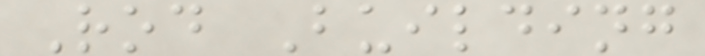Rod Building
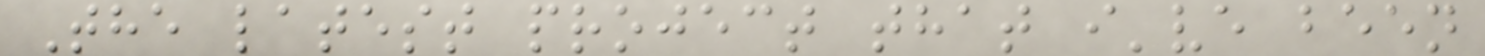The latest project that i've been
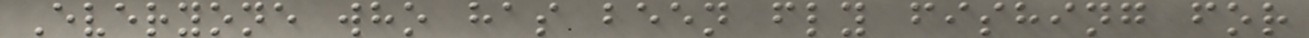Everyone who has been fly fishing for
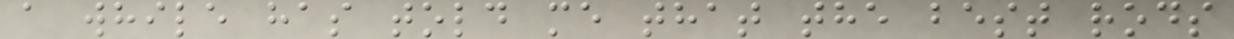a while has told me that the best rods
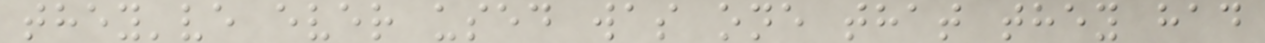they've ever used was one that they had
